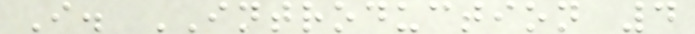I. INTRODUCTION 4
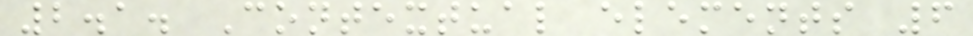2.1. Contextual elements 6
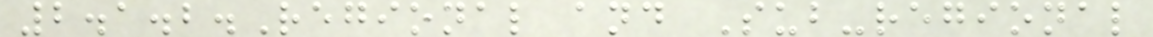2.1.2.Regional and Sub-regional
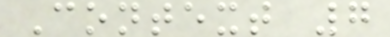Context 7
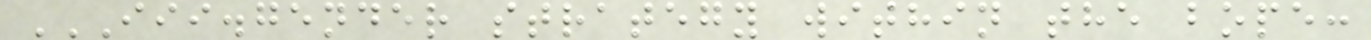III.GENDER STRATEGY WITHIN THE BOPE:
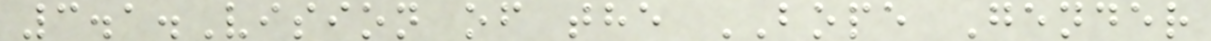3.1.Vision of the BOPE Gender
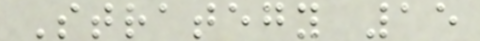Strategy 15
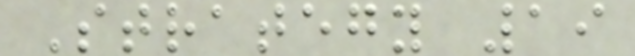Strategy 19
